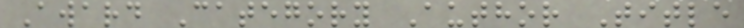Award Category Author Title
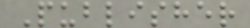Publisher
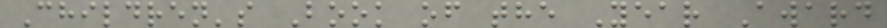Children's Book of the Year Award
